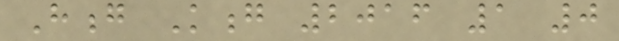Hong Kong 2016 1 0
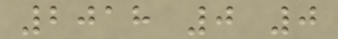2018 0 0
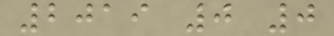2019 0 0
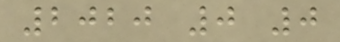2020 0 0
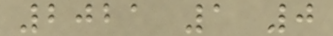2021 1 0
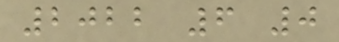2022 6 0
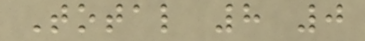Total 8 0
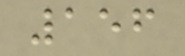156
